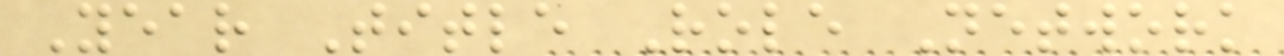Year Title Role Network
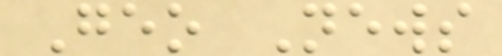Geo News
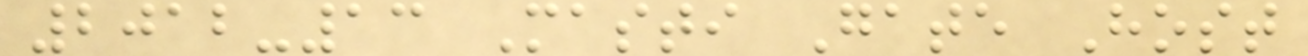2012-13 Masti Gate Host
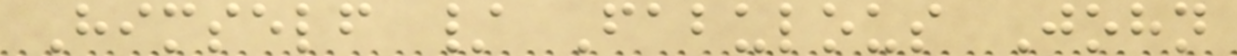Himself / Fabulous John
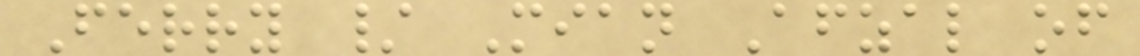Ferry / Mian Afzal of
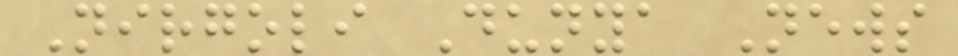Nirgoli Dunya News
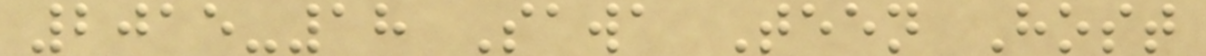2015-18 Sawa Teen Host
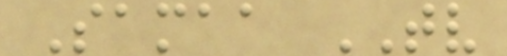Samaa TV
